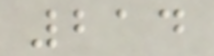214
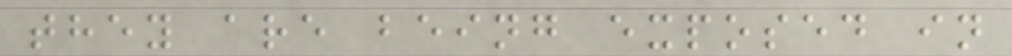they are being exposed in
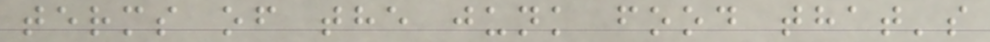terms of the junk food that's
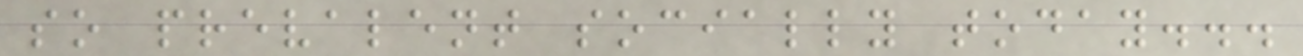so prevalent socially today...
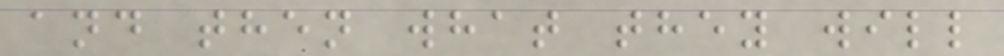and then what they will
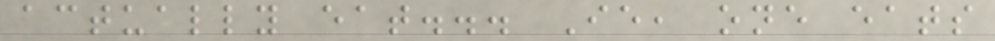actually eat... Ie, one eats
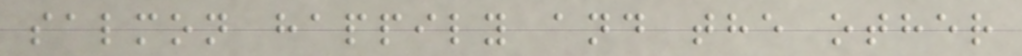salmon happily and the other
